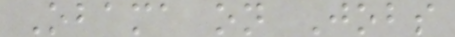Obama on Jobs
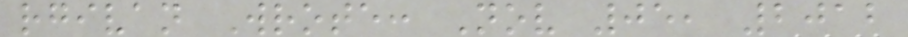rgivan Wrote: Nov 05, 2012
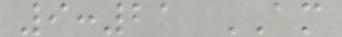9:21 AM
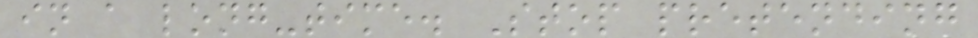in a long-time. Stop pretending
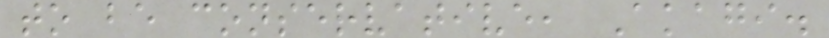to be conservative, Akagi.
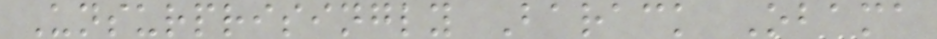Unsurprisingly Barack Obama
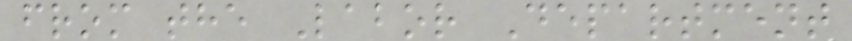from the Labor Department
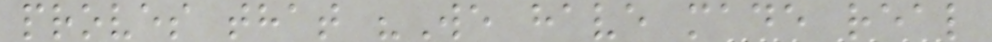proves that "We have made real
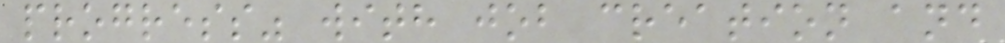progress" with job creation and
